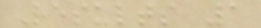Results 1
